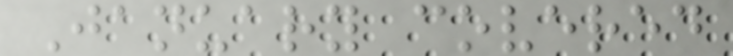January covered
